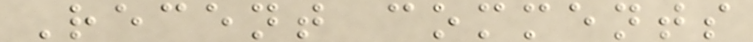Recent comments
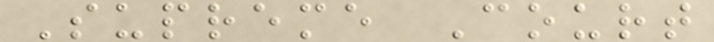Supreme Court
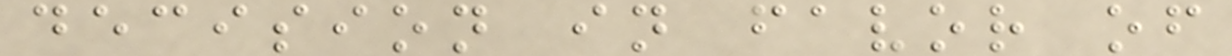decision in favor of
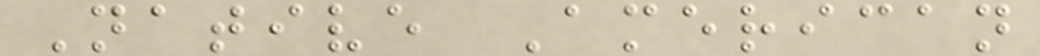Native American
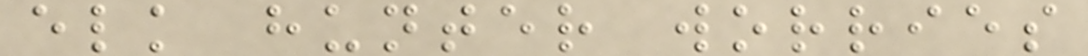elk hunter worries
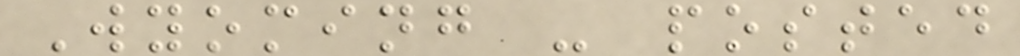Wyoming - posted
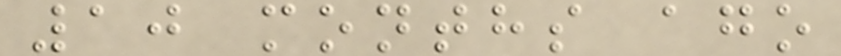10 months ago
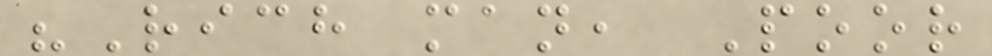"Rich man, Poor
